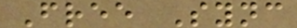Free Sync
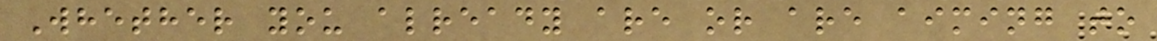Whether you already are or are aiming to
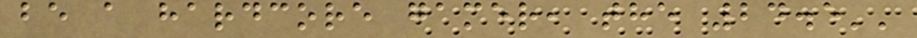be a hardcore gamer, the 24.5''
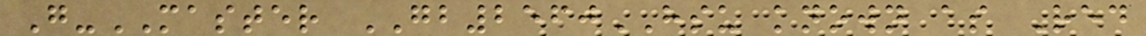G-MASTER GB2560HSU known as Red
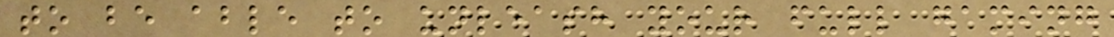to be able to unleash your full gaming
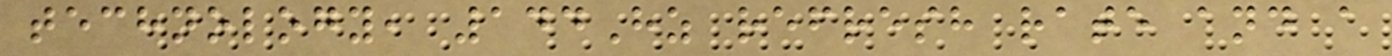technology, 144Hz refresh rate and a
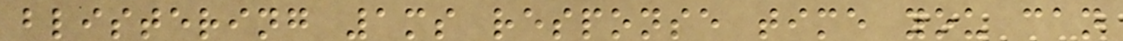blistering 1ms response time you can
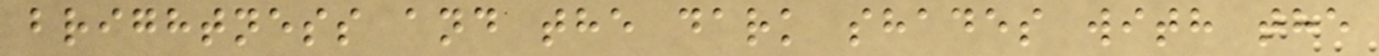brightness and the dark shades with the
